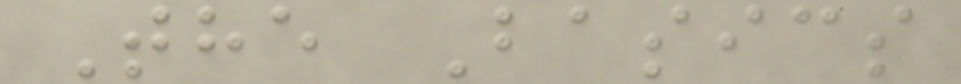The Basics
